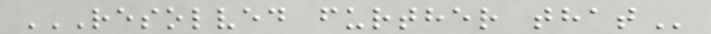RESOLVED FURTHER THAT
